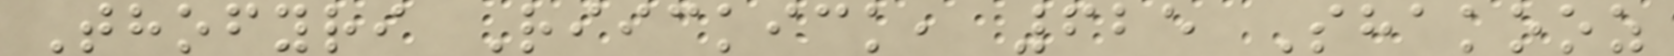Thofyri Riickick, 625 Shakooz
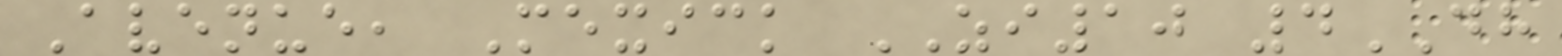Avenue, Mexick ZI10 4DH
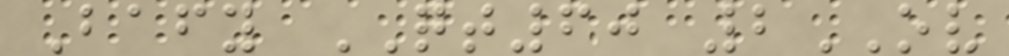Bafy QT60 2OV
